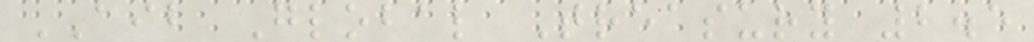AIB Global Treasury 2.5
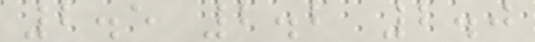2.5 2.2 2.0
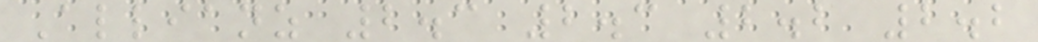Allianz 2.3 2.3 2.2 2.2
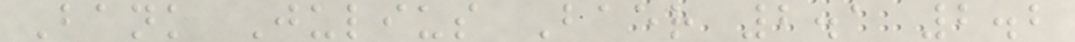Bank Julius Baer 2.1 2.2
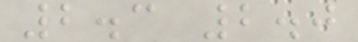2.3 2.0
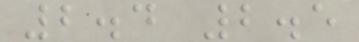2.4 2.5
